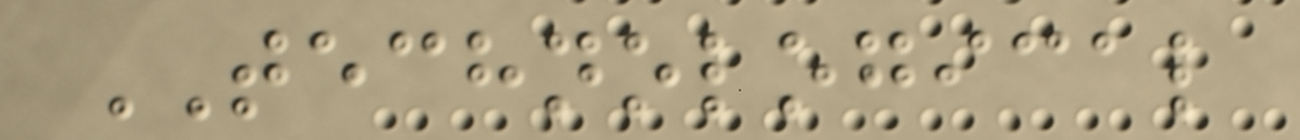TECHNOLOGICAL
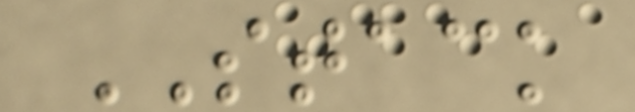STACK
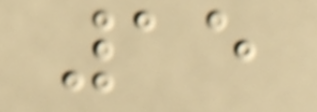15
